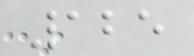125
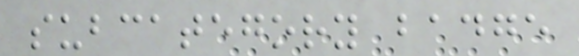subcategory badge
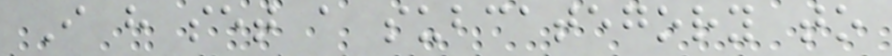I have set a subcategory to
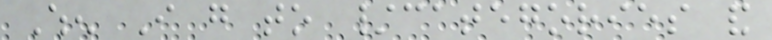When I go to /categories and
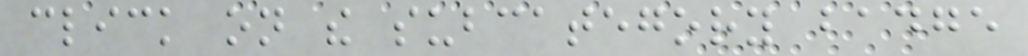click on the subcategory badge
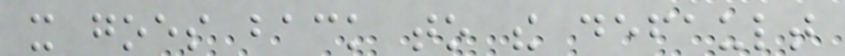it goes back to the default
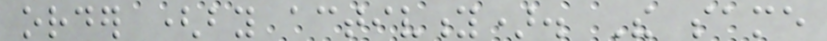order (by activity). The same
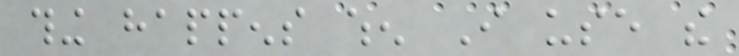thing happens when I use the
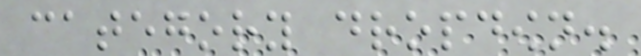category dropdown.
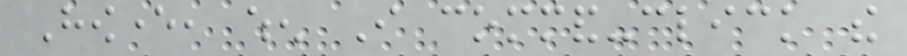However, when I command-click the
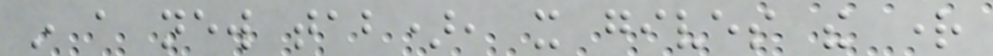in a new tab), it gives the right
